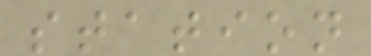station
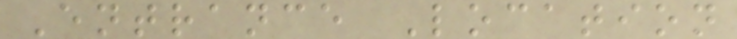Entrance Location
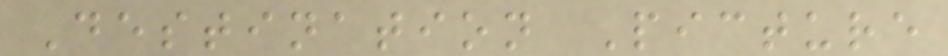Destination Picture
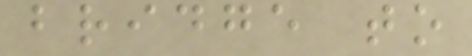bridge to
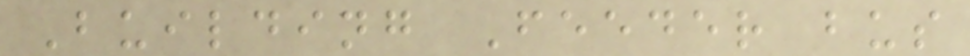Building Feeder bus
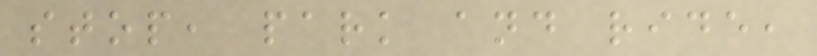stop, park and ride,
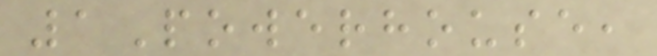1Powerhouse,
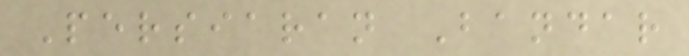Persiaran Bandar
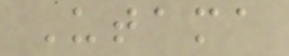Utama
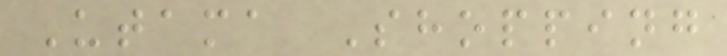Utama Shopping
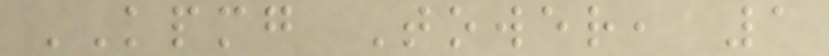KPMG Tower, 1
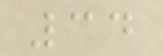34
